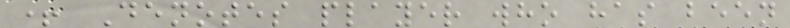+ Denotes player who has been
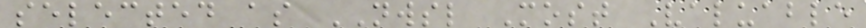selected as NWSL Most Valuable
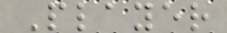Player
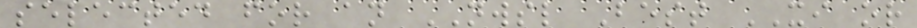selected for an NWSL Best XI or
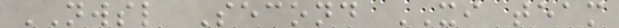NWSL Second XI team
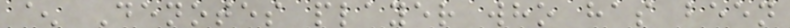^ Denotes player who has been
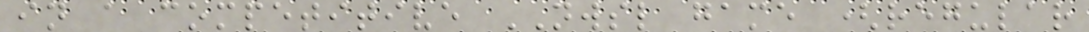in a competitive NWSL game (regular
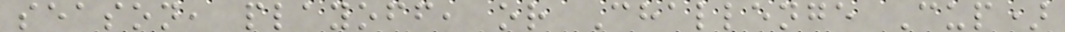season, playoff, or Challenge Cup)
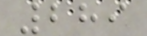289
